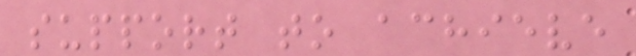support to achieve
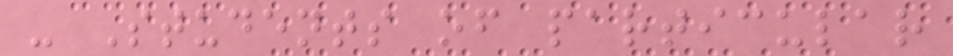- Students of particular
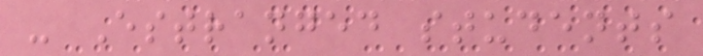- Estranged students
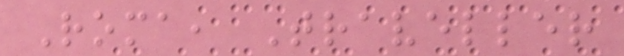Roma, Traveller
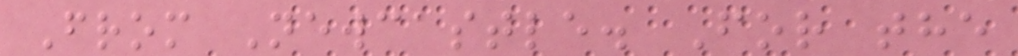From Newcastle. For the
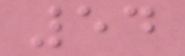54
